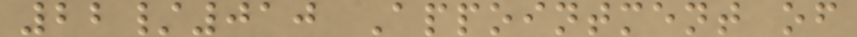22/010 Appointment of
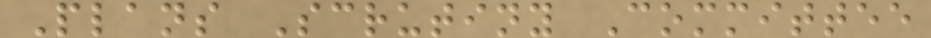Plans Scrutiny Committee
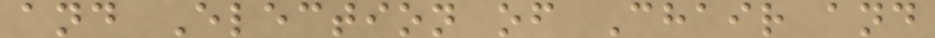and Election of Chair and
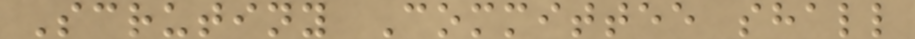Scrutiny Committee shall
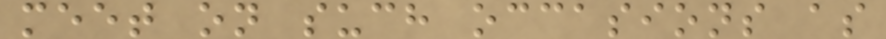meet on such occasions as
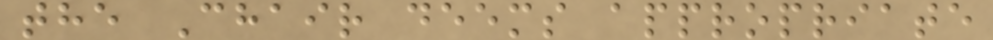the Chair deems appropriate
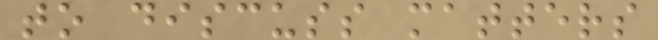to discuss matters
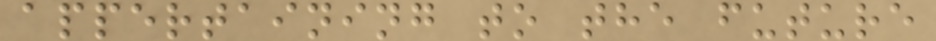appertaining to the future
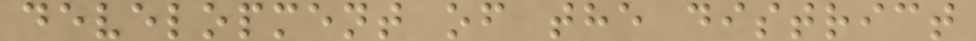development of the district
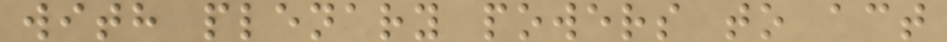with plenary powers to act
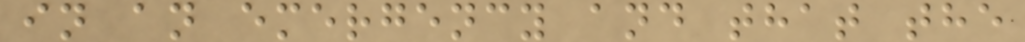in an emergency and that the
